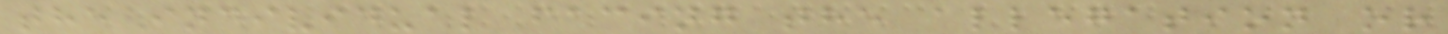the individual facing the allegation or
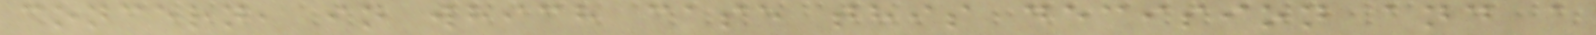concern, in which case this decision and a
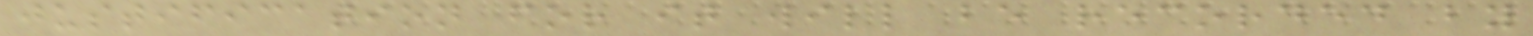justification for it will be recorded by
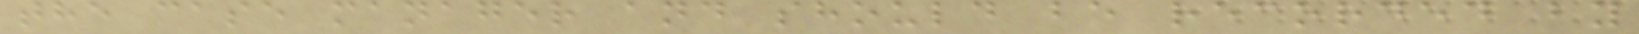the case manager and should be recorded by
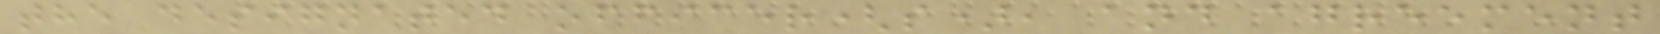the designated officer(s), and agreement
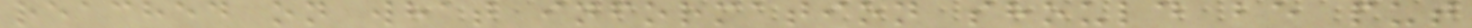reached on what information should be put
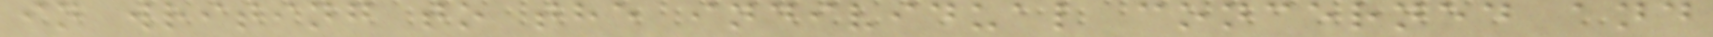in writing to the individual concerned and
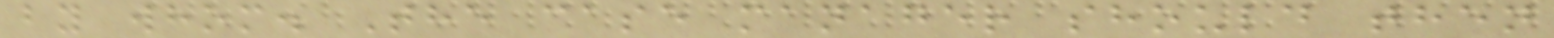by whom. The case manager should then
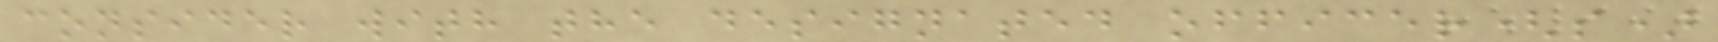consider with the designated officer(s)
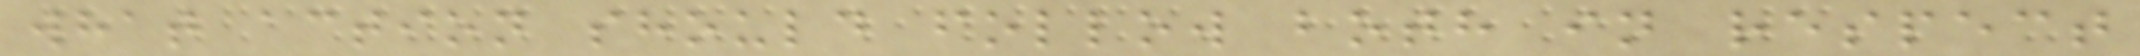what action should follow both in respect
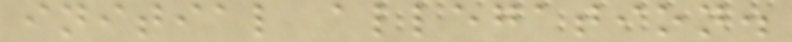initial allegation.
